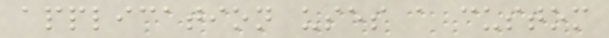application uses a custom
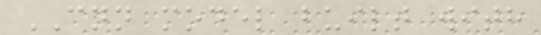CNN model built with
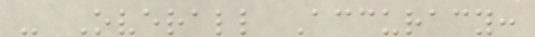- Overall Accuracy:
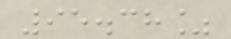95.38%
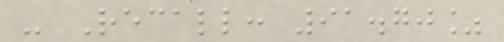- Recall: 91.70%
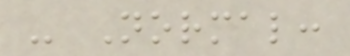- Normal:
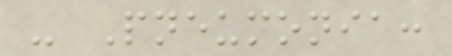- Pneumonia:
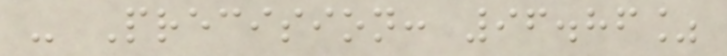- Precision: 96.86%
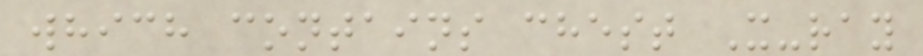which contains chest X-ray
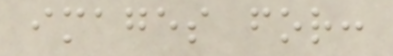images for:
